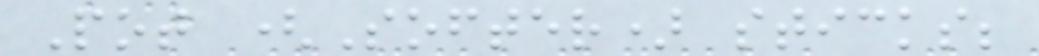Pot (Softer) sticks;
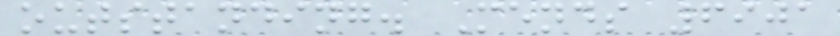outstanding. Mends 6901
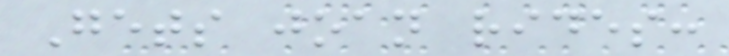Gets joan rides:
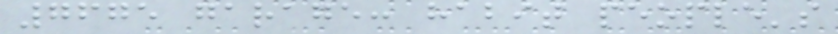7675 garage: habit people's
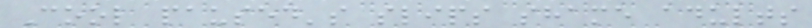Cool paused's slips shame adults
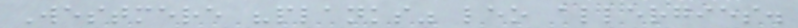Westmere "planks" leo allergies.
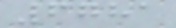6781
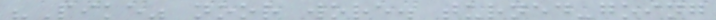"Pike" noor wore. turned-going
